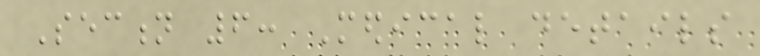Section 6: Medical details
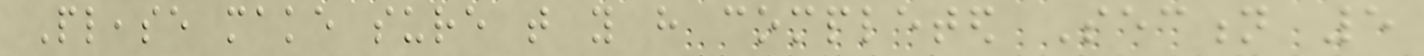Please make sure that you have completed Section 5
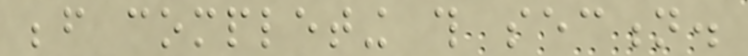before completing this section.
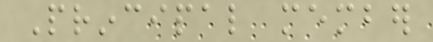Principal member
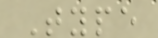Type
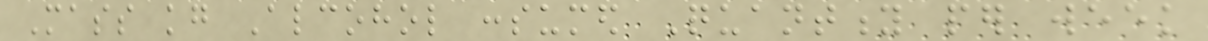Mass kg Alcohol consumed Quantity per week
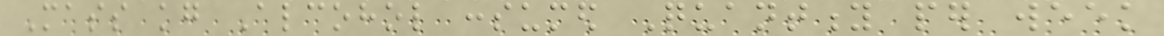Mass kg Alcohol consumed Quantity per week
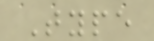Type
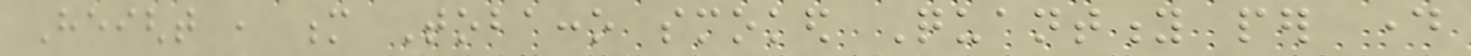Height , m Tobacco smoked Quantity per day
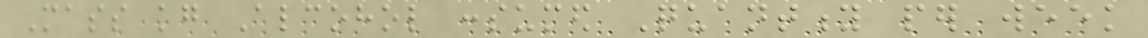Mass kg Alcohol consumed Quantity per week
